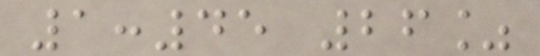1:45 26%
